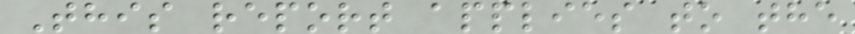This report applies to the
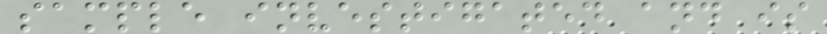sample investigated and is
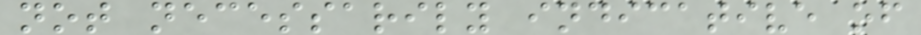not necessarily indicative of
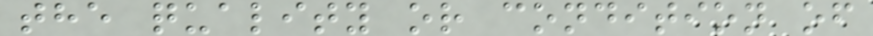the quality or condition of
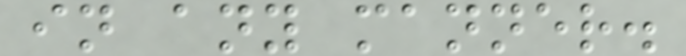in any manner.
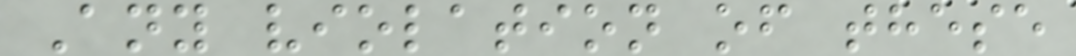Any violation of these
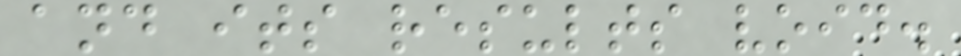and its results void.
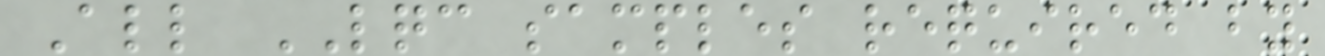All LQC samples required by
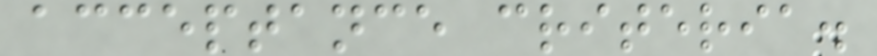acceptance criteria.
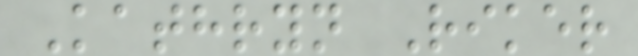Kathryn Riker
